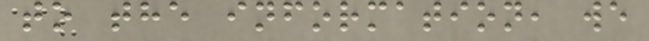to the information, we
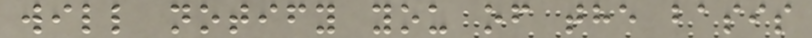will notify you of the basis
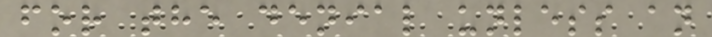for the denial unless an
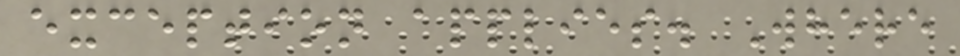exception applies. Where
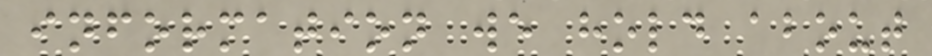information we hold about
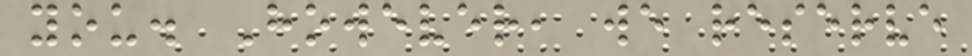you. However, we reserve
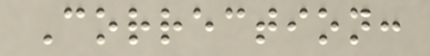Correction:
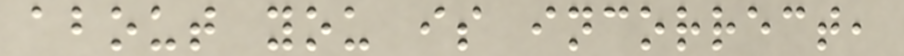about you is incorrect,
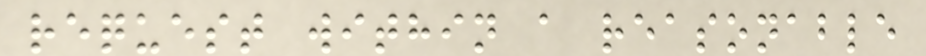request within a reasonable
